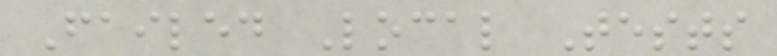Failed Local Tests
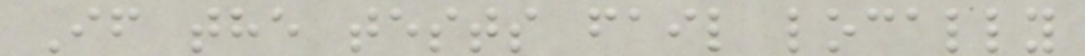If the tests fail locally
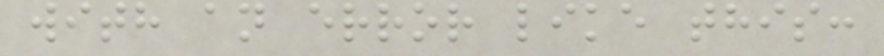with an error like this:
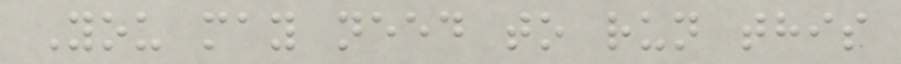You may need to run this
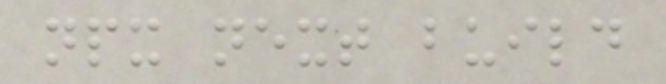npx next build
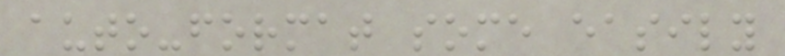auto-format some easily
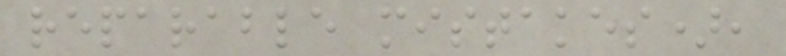reparable mistakes),
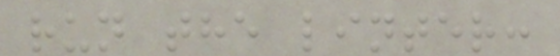run the linter:
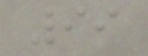99
